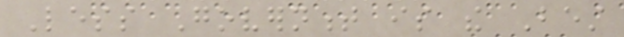Less Government is the Best
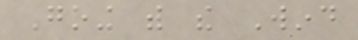Going with the Wind
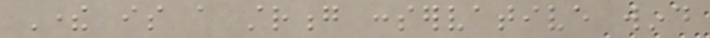There is a strong conservative wind
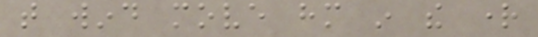that wind move him in the right
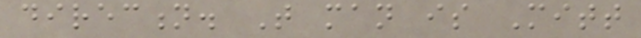direction. That man is Mitt
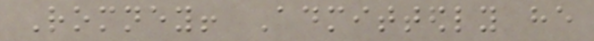Romney! Admittedly he
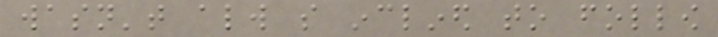wasn't always so inclined to follow
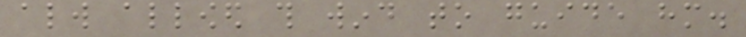always allowed this wind to guide him.
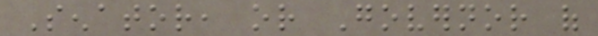Senator, or Governor of
